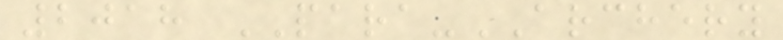2018 PARA-ARCHERY
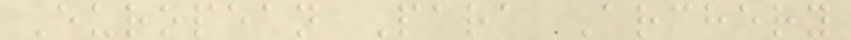European Para Archery
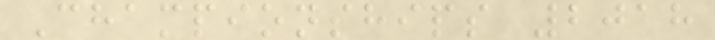Championships 2018
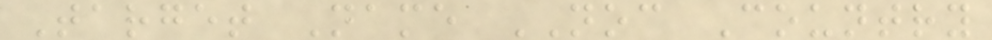Target Name NOC Country
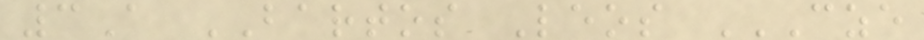3A BARTOS Leos CZE
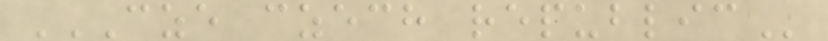CZE CZECH REPUBLIC
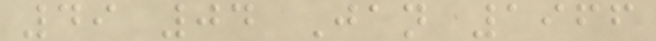49 04 Jan 1966
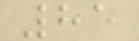85
